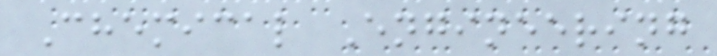Chemical Engineering
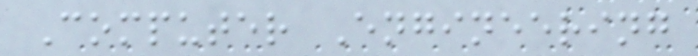Computer Engineering
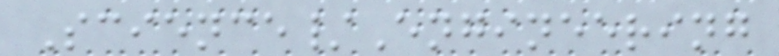Science/Engineering
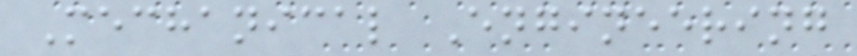Mechanical Engineering
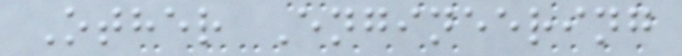Other Engineering
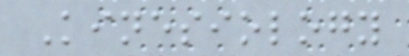Kinesiology
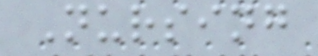Nursing
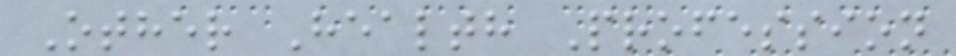Other Health Profession
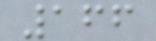166
